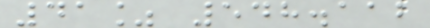41% 548.112
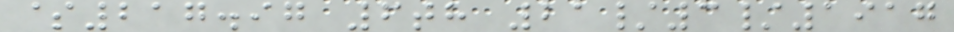$217.97 6th 21/3/1917
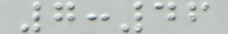7:46
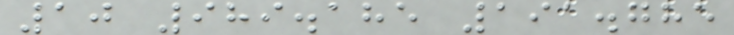10 989.185 191.785
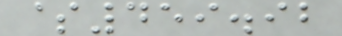$459.92
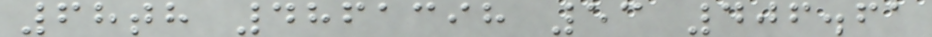68th 4861398 53 406.61
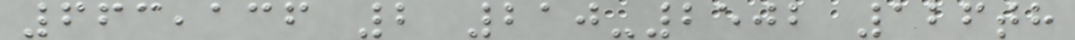663,136 2 210-2502 126th
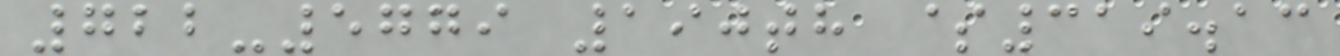722-5779 190th $319.13
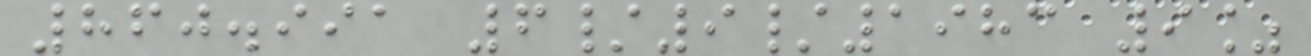860.991 6/9/1983 9%
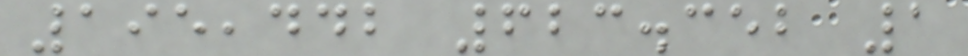195,442 623.352 1
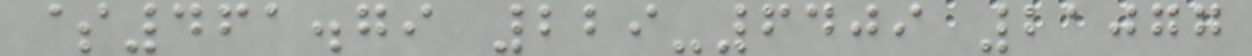$461.79 229-6409 21077
